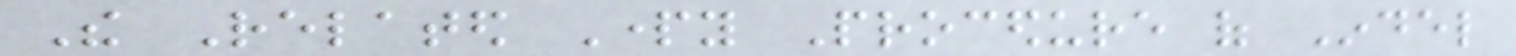The Related Party Procedure of Indel
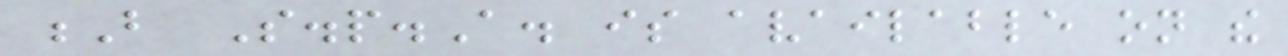B S.p.A. is available on the
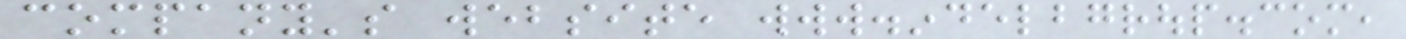company's website www.indelbgroup.com,
